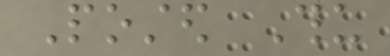Posted Thu
